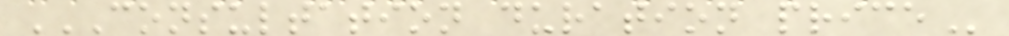CONSULTATION DURATION PRICE
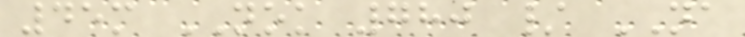45m NOK 780 / NA
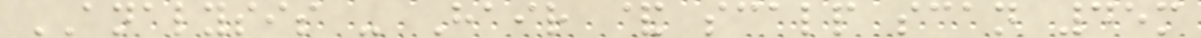ANALYSIS - Hair & scalp scan 45m
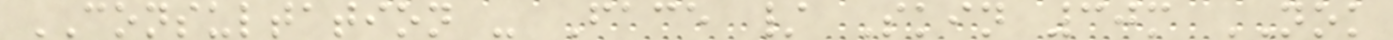CONSULTATION - Face / Skin 30m NOK
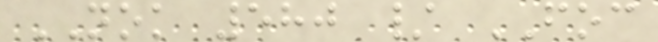NOK 580 / FOC
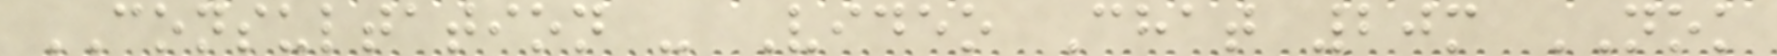CONSULTATION - Video Chat 20m NOK
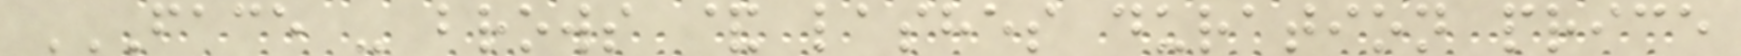FACE - BROWS & LASHES DURATION PRICE
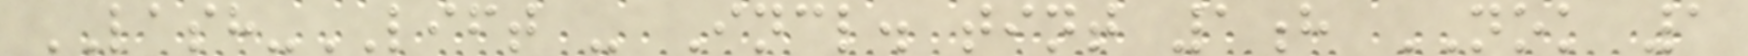LASH-LIFT - Incl. tint 1h NOK 1
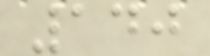140
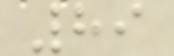89
